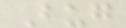Bug
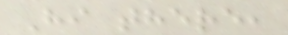Hi there,
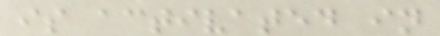is activated in
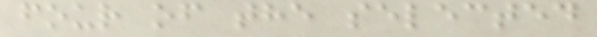four of the selected
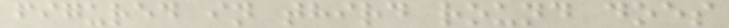figured in third round does
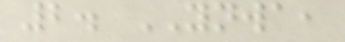2. YNWA,
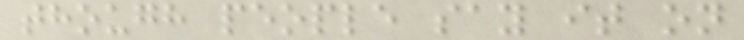though people say it on
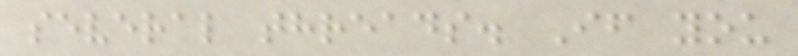several threads. If you
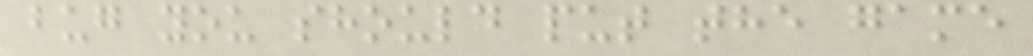bug you should put the game
